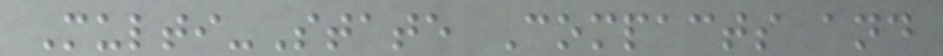Multi-State Compacts and
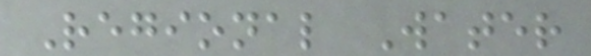Regional Water
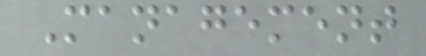Management
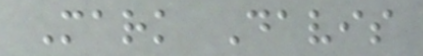Mark Davis
